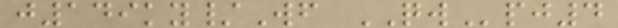j149ky/Wf QWpj4
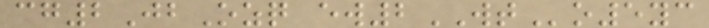cg2JbOzq ew2WTo5yc
